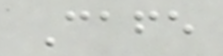Cafe
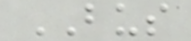BUS
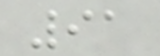91
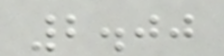2.00
